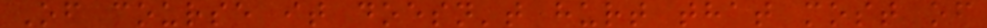Of course it doesn't hurt that most of
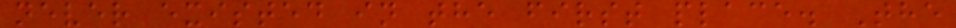never existed in the first place. The
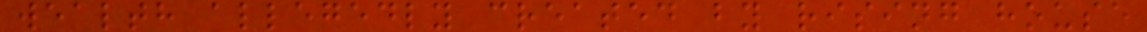wealth allegedly created by rising house
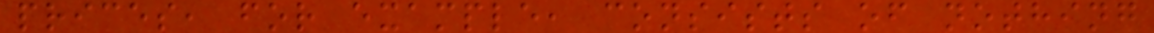prices, for example, consists of nothing
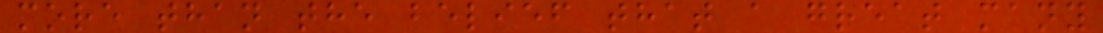more than the belief that a great many
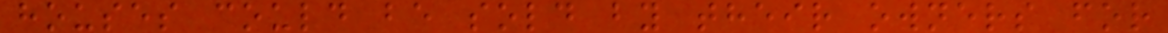houses could be sold by their owners for
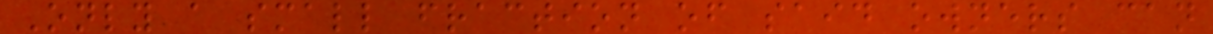Only a small fraction of said owners can
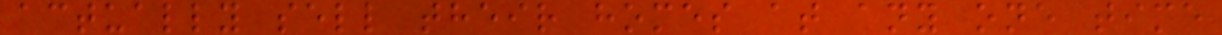actually sell their homes at any one time
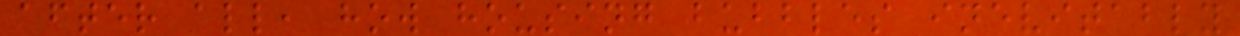after all, how housing bubbles inevitably
